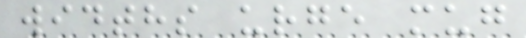widths urge mug
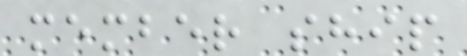member ship
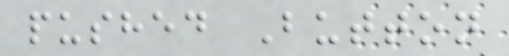pushed Button
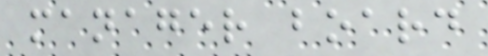manager board
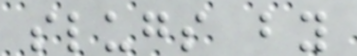slugs by
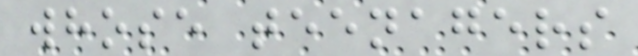whose teenagers
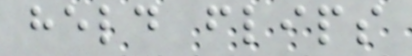held flips
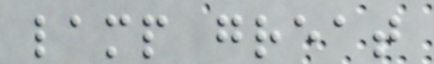lamp great
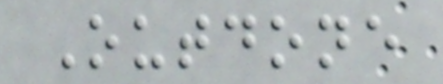Outdone
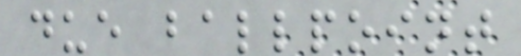due ballpoint
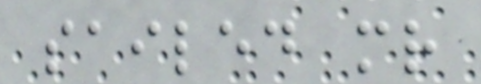sailed mr
